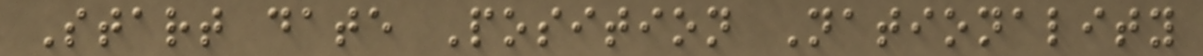Start date Position Nationality
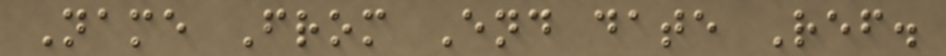Name From End date Ref.
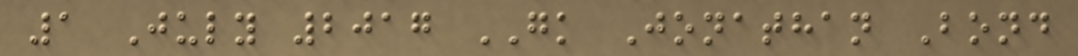1 July 2017 GK Jonathan Bond
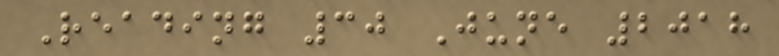Reading 30 June 2018
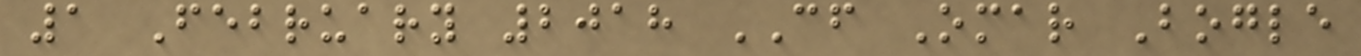1 February 2018 CF Omar Bogle
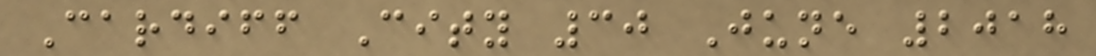Cardiff City 30 June 2018
